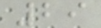29
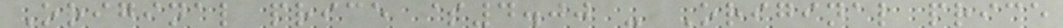Original price $4.00 - Original price
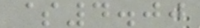$4.00
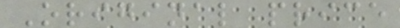Original price
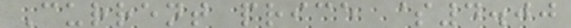Current price $4.00
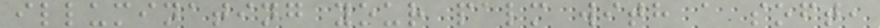illuminating your palm with a soft,
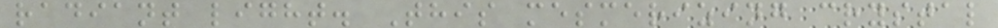radiant light. This mesmerizing crystal
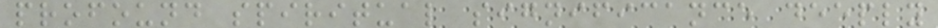profound spiritual significance deeply
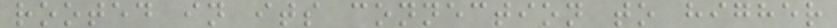rooted in its connection to higher
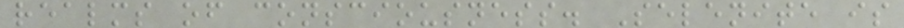realms of consciousness. Selenite is
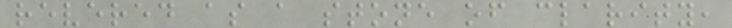revered as a stone of clarity,
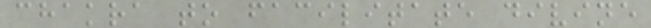chakra to facilitate divine
